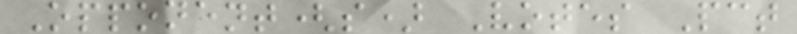Opponent(s) Votes Pct
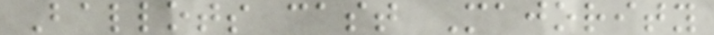Ballots cast Majority
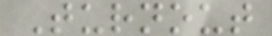Turnout
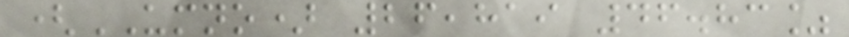(UMNO) 26,819 46.83%
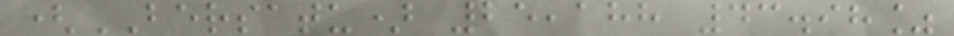(BERSATU) 25,188 43.98%
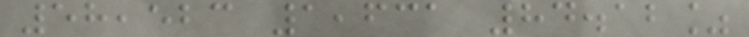58,523 1,631 84.12%
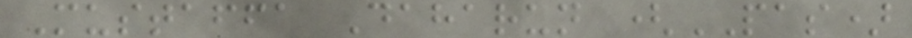Mustaffa Daharun (PAS)
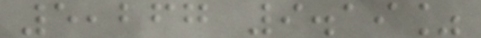5,267 9.19%
